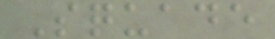Squade
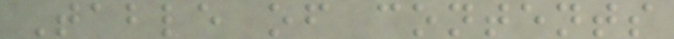Table of contents
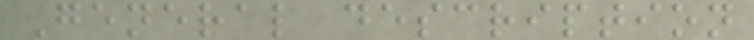General description
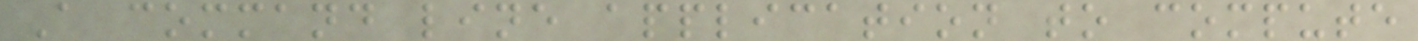A command line application to compute
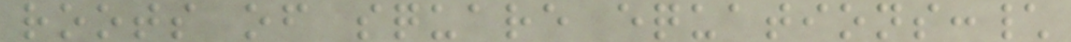roots of square equations:\
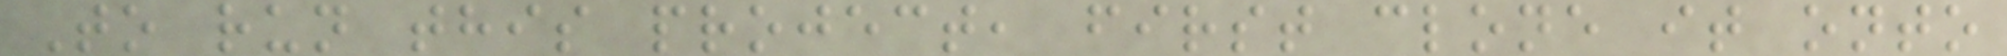To run this project, first clone it onto
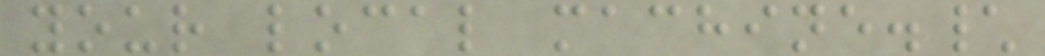your local machine.\
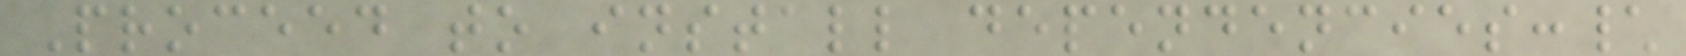Proceed to install dependencies:\
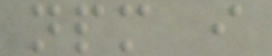npm i
